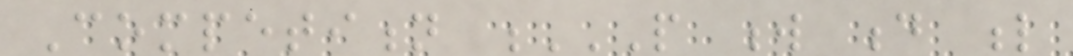Competition P W D L
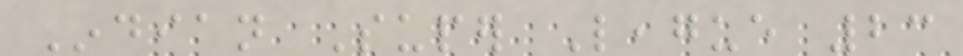Indian Super League 23
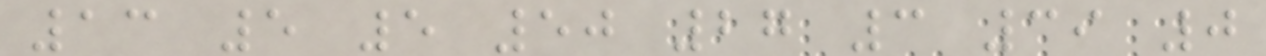13 5 5 50 27 3 39 0
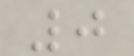0
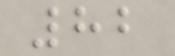82
